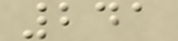241
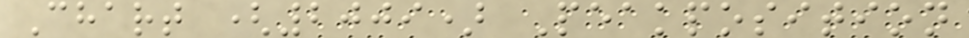Chart (2009) Peakposition
